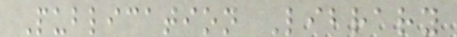Publication Library
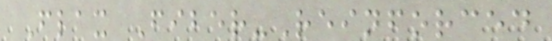Flax Fiber-Reinforced
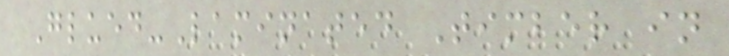Glued-Laminated Timber in
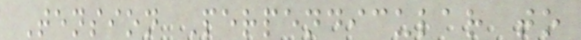Tension Perpendicular to
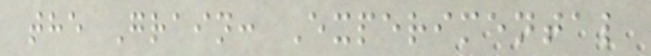the Grain: Experimental
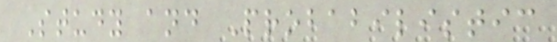Study and Probabilistic
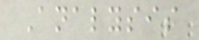Analysis
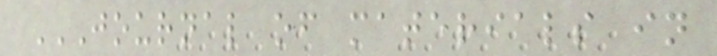JOURNAL OF MATERIALS IN
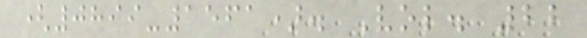(0899-1561). Vol. 22
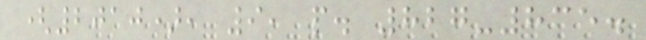(2010), 9, p. 827-835.
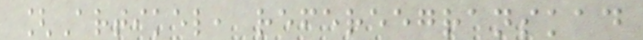[Artikel, refereegranskad
